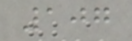107
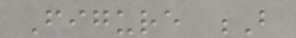Figure B
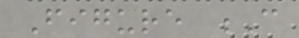Figure C
